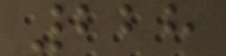228
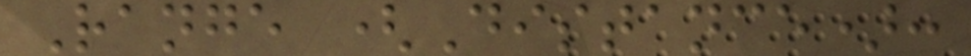Range (Distance):
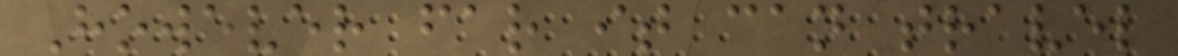However far it can travel
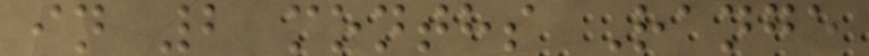in 2 months Range
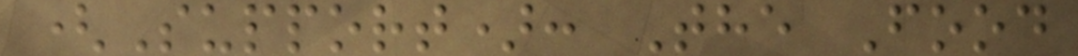(Support): The Food
